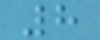8
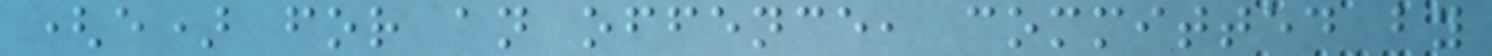(e) for an offence, committed by
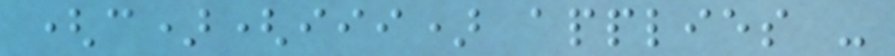(c)(iii) applies -
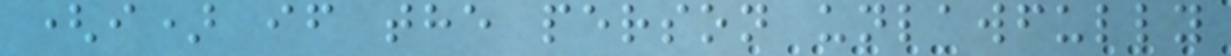(i) if the person unlawfully
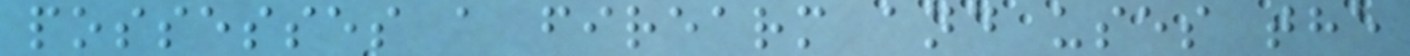possesses a firearm and uses the
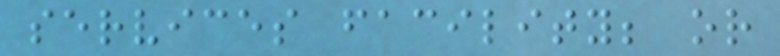services facility; or
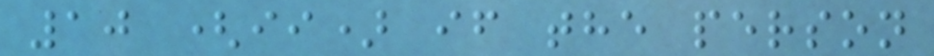10 (ii) if the person
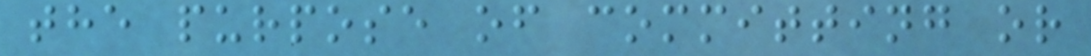the purpose of committing or
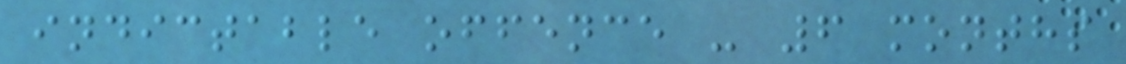indictable offence - 6 months
